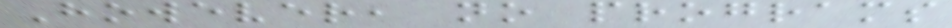However, no programs
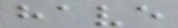have
